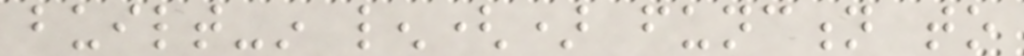built-in len() function to
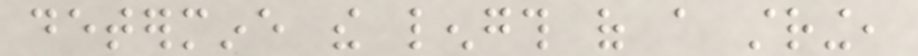determine the length of a string,
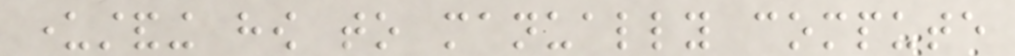understanding how to manually compute
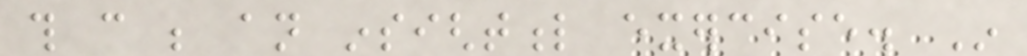this can be an insightful exercise. In
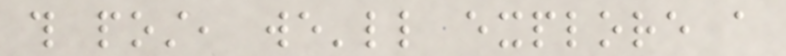this post, we'll explore a
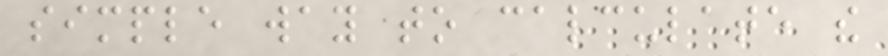simple way to calculate the
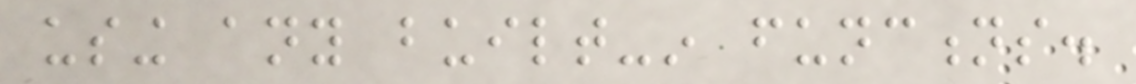using any built-in functions.
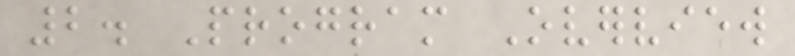2. Program Overview
